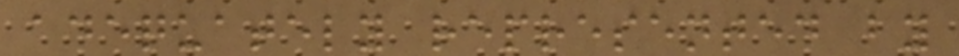adequately represented by
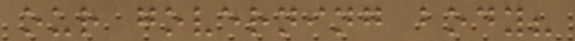our governing body?
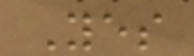Yes
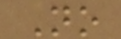No
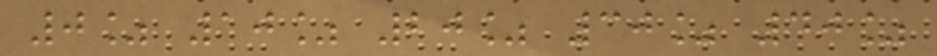0% 10% 20% 30% 40%
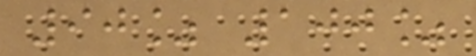90% 100%
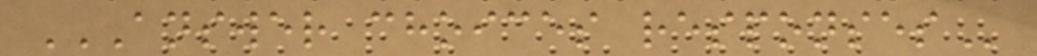ANSWER CHOICES RESPONSES
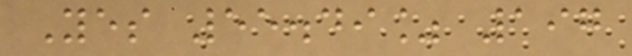Yes 55.49% 197
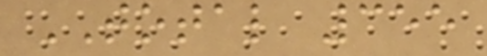TOTAL 355
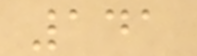141
